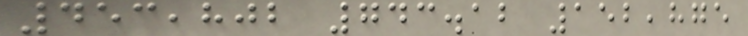453,802 743.12 152,875
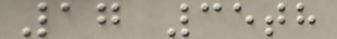17 35th
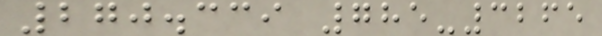270.339 785-3265
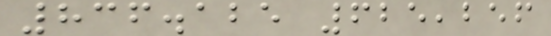836.125 625,256
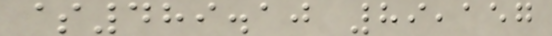$489.10 89,157
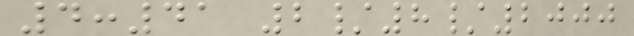4:41 2/8/2000
